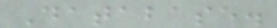Database.
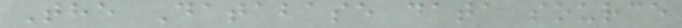The Database data source
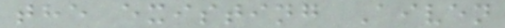the existing Aiven
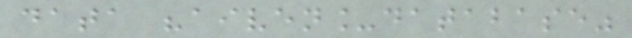data "aiven_database"
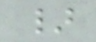}
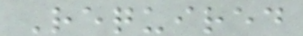Required
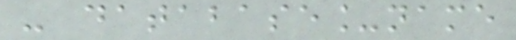- database_name
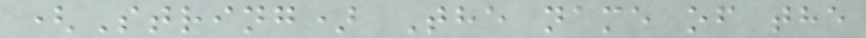(String) The name of the
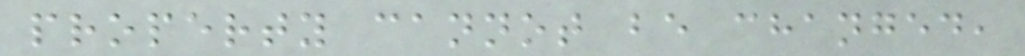property cannot be changed,
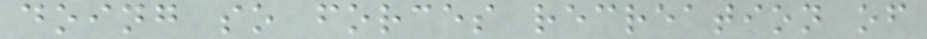doing so forces recreation of
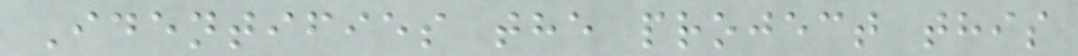Identifies the project this
